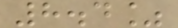8.4%
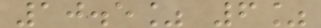10.5% 6%
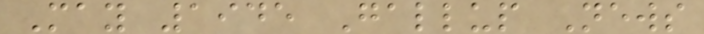May 1945 Gallup News
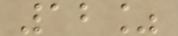12%
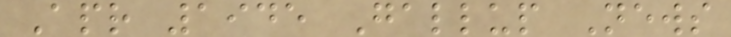Apr 1945 Gallup News
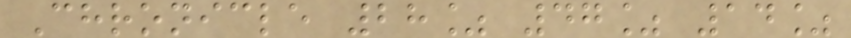Chronicle 28% 47% 14%
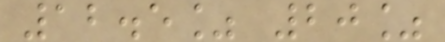12.5% 20%
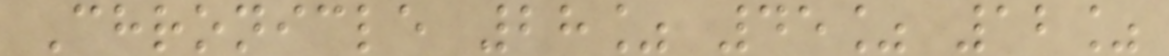Chronicle 28% 45% 12%
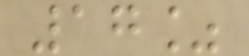17%
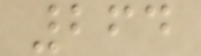264
